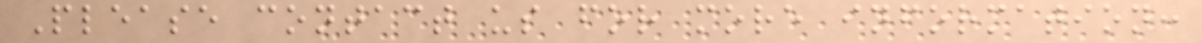Please contact us for more information:
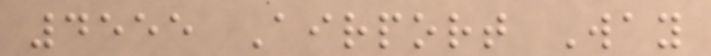4555 Airport Way
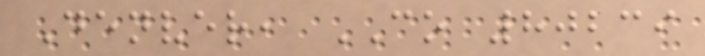Denver, CO 80239
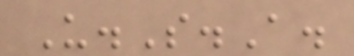U.S.A.
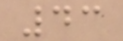43
